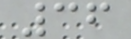36
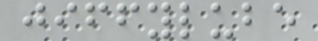jiffylube
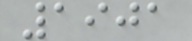1901
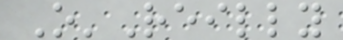O'Reilly
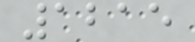1215
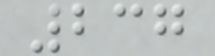237
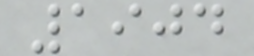1904
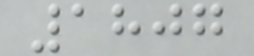1807
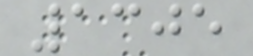1305
